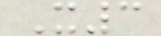X3
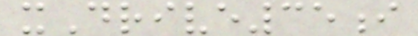xDrive35i
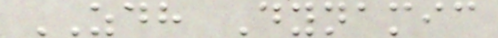ZDH Dynamic
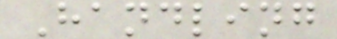Handling
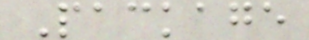Package
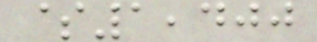$1,400
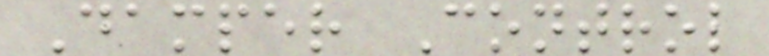Damper Control
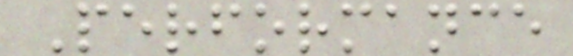Performance
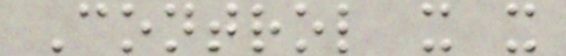Control x x
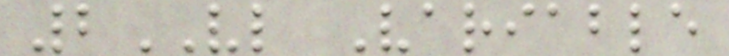2VL Variable
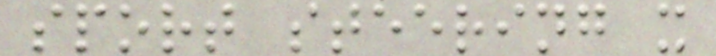sport steering x
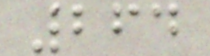264
